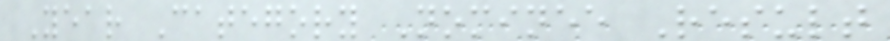Year Category Nominee Result
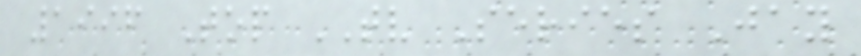1996 Top TV Series Jay
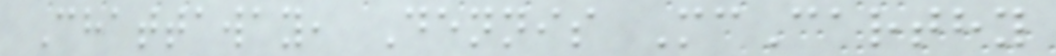Chattaway, Dennis McCarthy
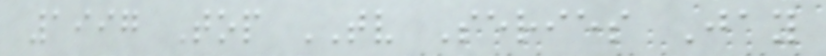1997 Top TV Series Jay
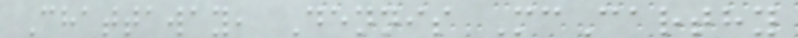Chattaway, Dennis McCarthy
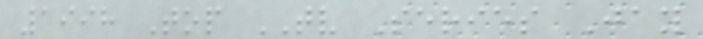1998 Top TV Series Jay
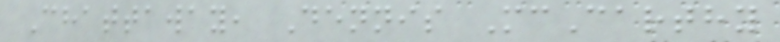Chattaway, Dennis McCarthy
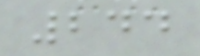244
